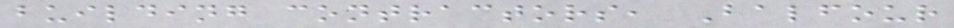building contractors, Balfour
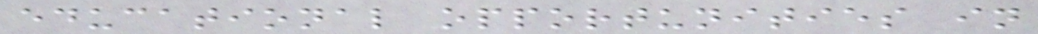educational opportunities in
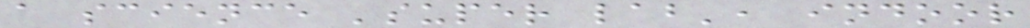a science 'super lab', indoor
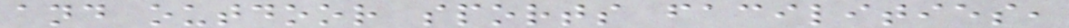and outdoor sports facilities,
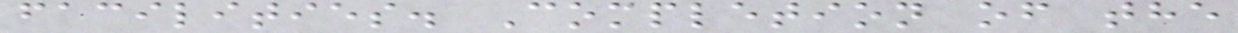facilities. Completion of the
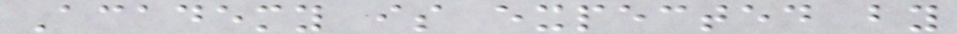Academy is expected by
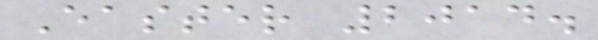Easter 2014.
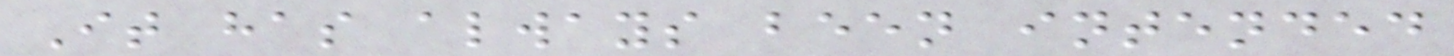It has always been intended
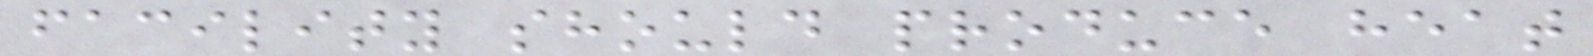facility should produce heat
